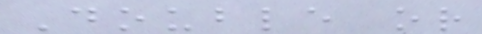Double or
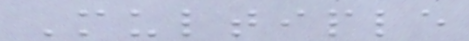Multiple
